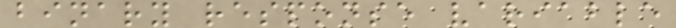binary response variable
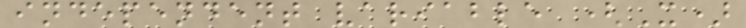independent variable (X)
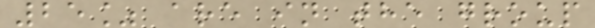25% are in the group
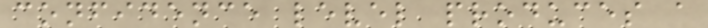confidence level produces a
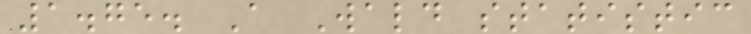1.75. A Wald statistic
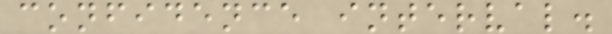confidence interval.
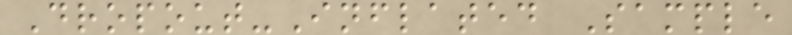Dropout-Inflated Sample
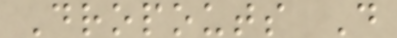Dropouts D
